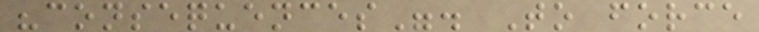"consequences". To force
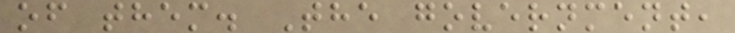of them. The government,
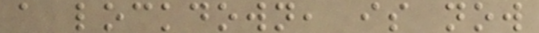a lockdown, is now
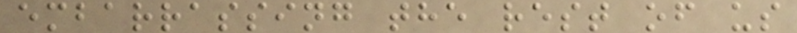embarrassing the rest of us
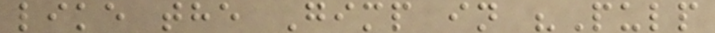like the Gimp in "Pulp
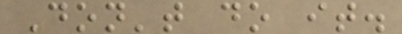Don't do it.
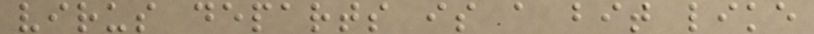virus departs is a bit like
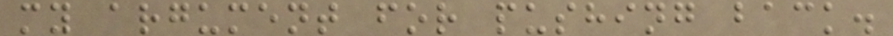my argument for pushing back.
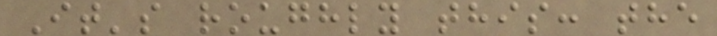It's roughly this: the
